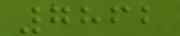7862
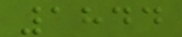1844
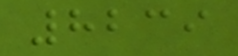8239
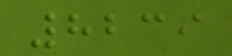8239
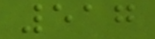517
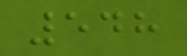548
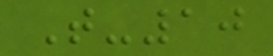T-10
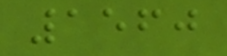1560
